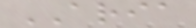ARIA
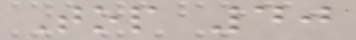Top 40
